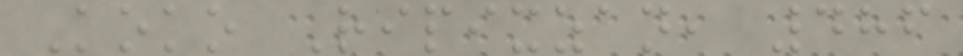Koko Ripixzan, 486
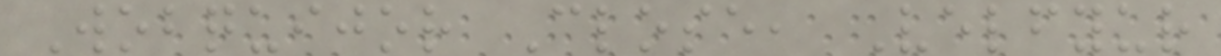Wobquijor Close, Velfyur
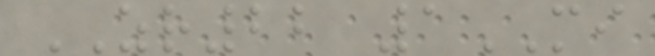ZR22 1MI
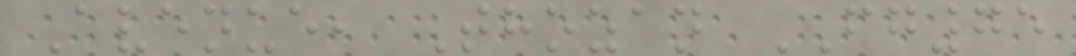Avenue, Thozan FG75
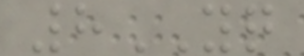8YQ
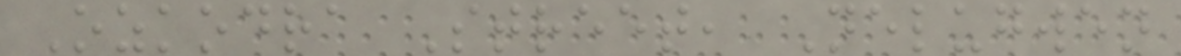Ozkodra Street, Nelugwen
